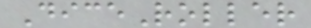DiceRoller
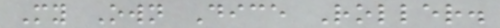My Own Dice Roller.
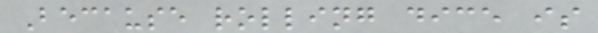Because rolling dice is
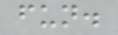fun.
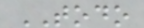TODO
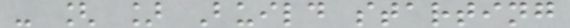- [ ] Build starting
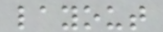layout
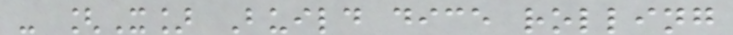- [X] Build dice rolling
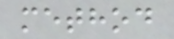method
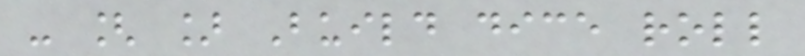- [ ] Build dice roll
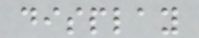display
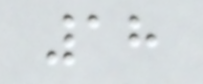18
